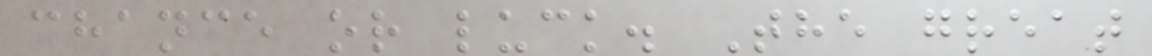chance or luck. The great
